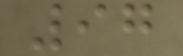97
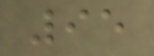95
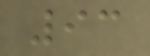93
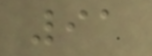91
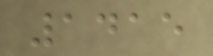1415
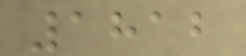1812
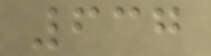637
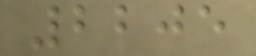2205
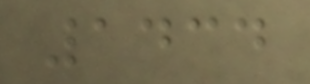1434
